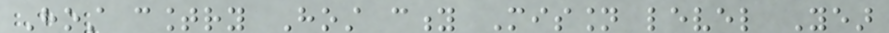Host country Host city Mission level Year
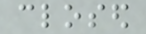closed
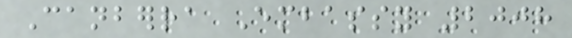Canberra Embassy 2008
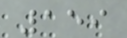159
